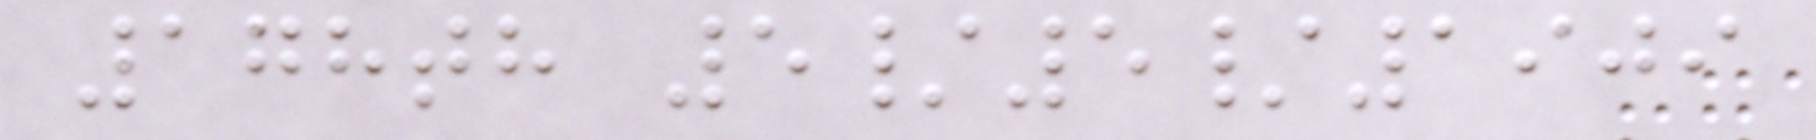178th 5/5/1909
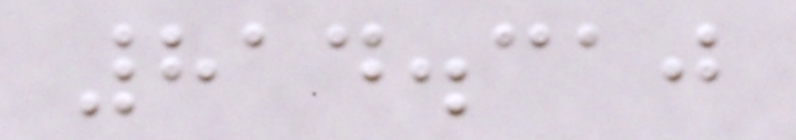814.310
